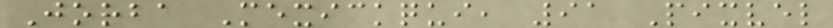Jorba Mexickqui, 91 Pixvel
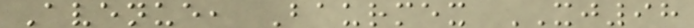Avenue, Baurmex XJ98
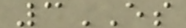3ES
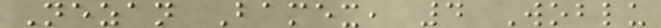Nezan Bamex, 4 Woblu
